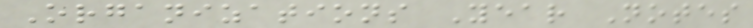Organizations Year Notes
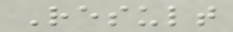Result
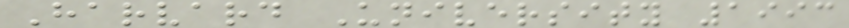Harvard University 1993
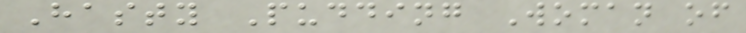Hasty Pudding Woman of
